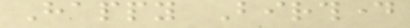Happy Birthday
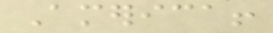America!
